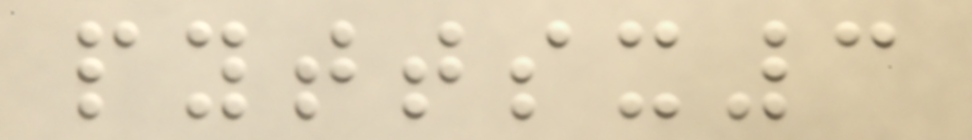pyttsx3
